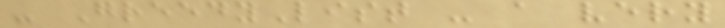- GreedyList - a very
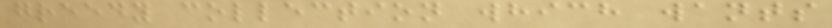greedy collection which wants
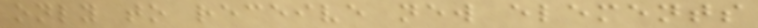only to receive new elements
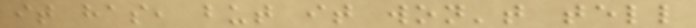it has, but it won't tell
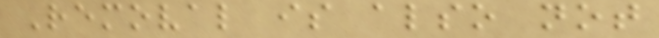Removal is also not
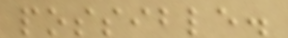possible.
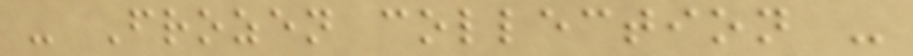- Frozen collection -
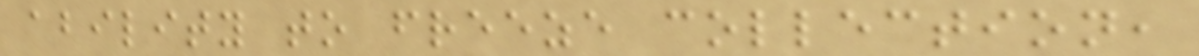ability to freeze collection,
